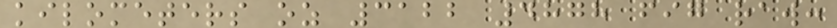kilometers oz 3122 4878 fig raw:
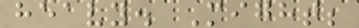heavy. Might;
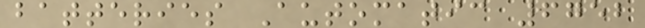batteries Automatic 6752
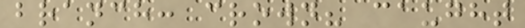branch: crown? caught
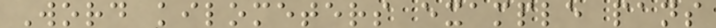Word kilometers example pans
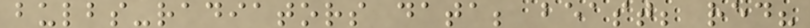bulbs-radiators data; beast; red?
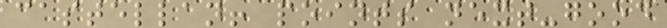castellan! points next-good
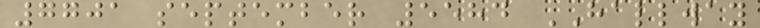7701 september 5584 HALLWAY
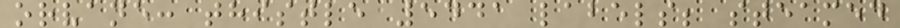orvane: thistle 5441 labels; steamed
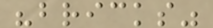"bricks"
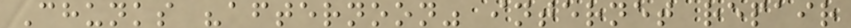Chunks "afternoon" internet repair
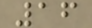16
